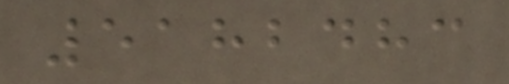5182483
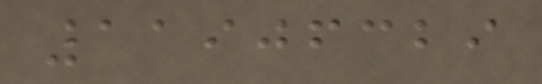11906329
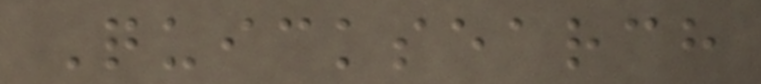Quicksearch
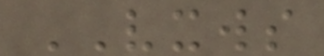VXWS
